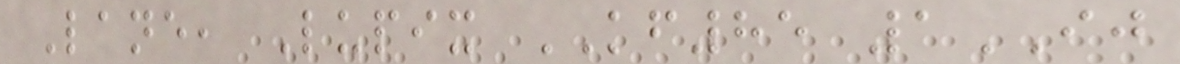Lane, Lupix KF85 1IJ
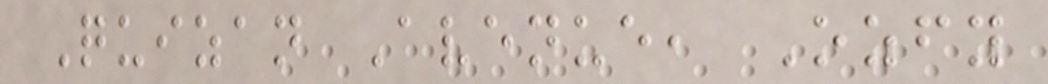Quizan Avenue, Ozfy
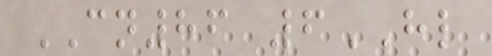CN86 6HL
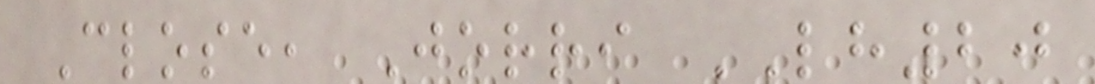Close, Jorri LH20
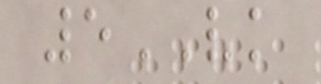5VK
